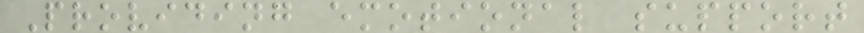Providing emotional support
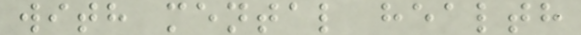with mental health
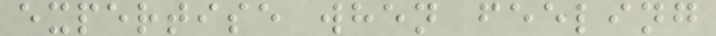expertise when feeling
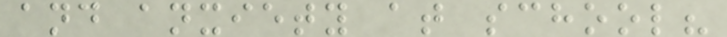and anxiety at school?
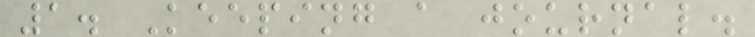1. Keeping a journal.
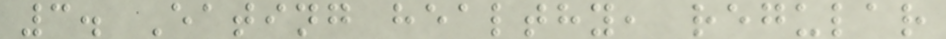3. Eating healthy, regular
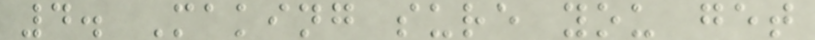4. Making sure you get
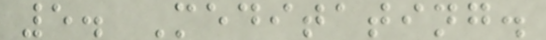5. Meditating.
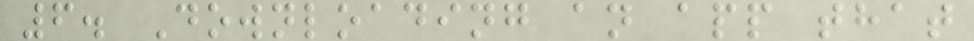6. Downloading an app that
